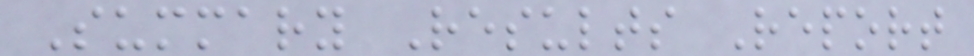Summary Results Report
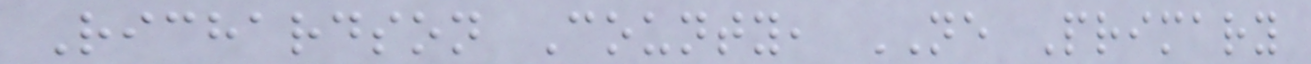Richardson County, NE Primary
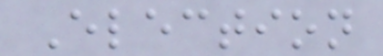Election
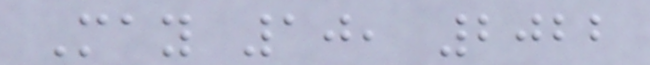May 10, 2022
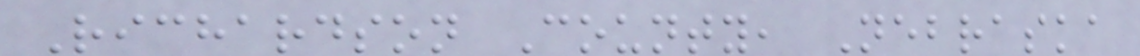Richardson County, Nebraska
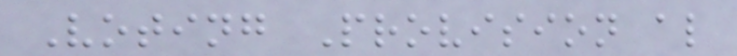Voting Provision al
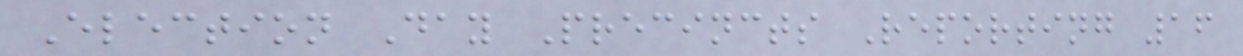Election Day Precincts Reporting 16
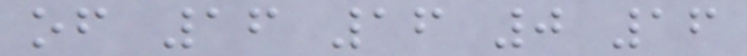of 16 16 0 16
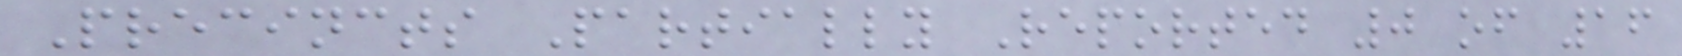Precincts Partially Reported 0 of 16
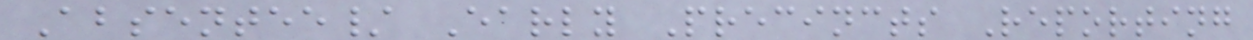Absentee/ Early Precincts Reporting
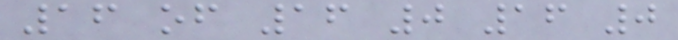16 of 16 0 16 0
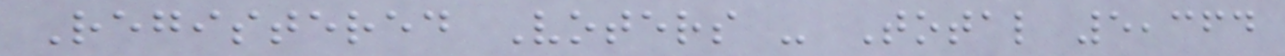Registered Voters - Total 5,364
